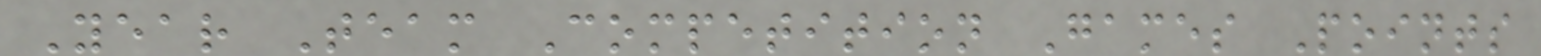Year Team Competition Games Points
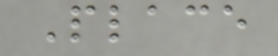Place
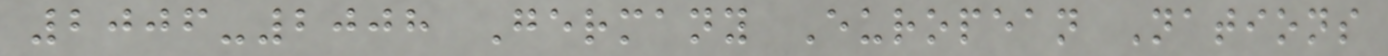2006-2008 Germany European Nations
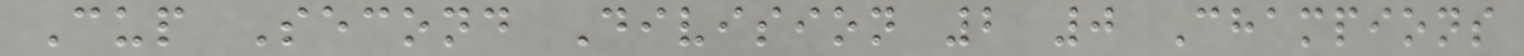Cup Second Division 2 0 Champions
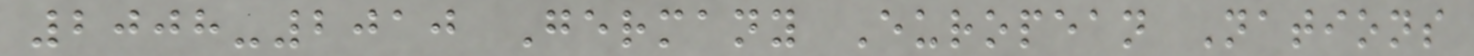2008-2010 Germany European Nations
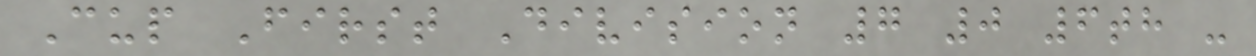Cup First Division 7 0 6th -
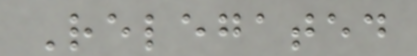Relegated
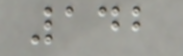142
